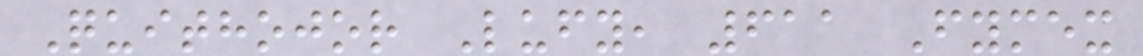Quithojor Lufy, 611 Fymex
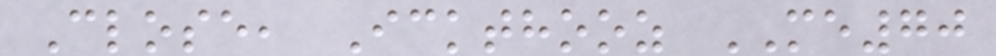Close, Ickthooz ME70
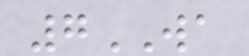7WA
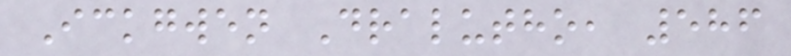Ickgwen Dralutho, 586
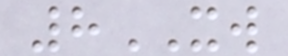8XW
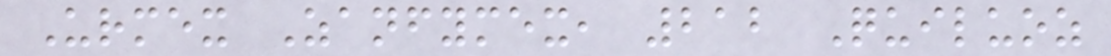Urmex Zanfymex, 212 Quiluoz
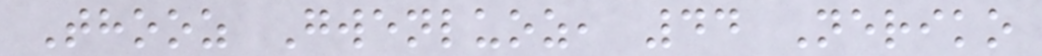Thooz Gwenluoz, 44 Neriko
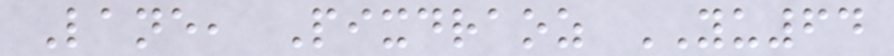Lane, Pixdraoz YU64
